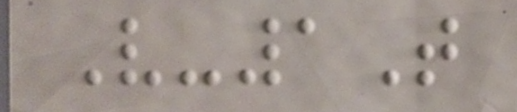V-1T
